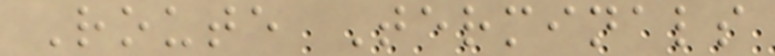Route Terminals
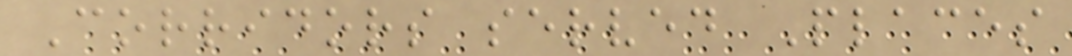Corridors served Places
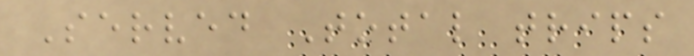Served Total trips
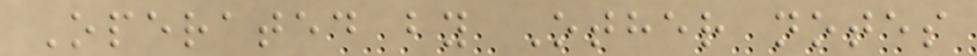Operated by Other notes
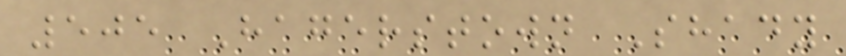505 Hagerstown Shady
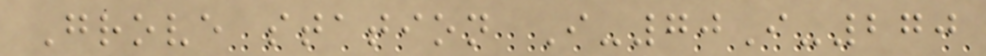Grove station I-70I-270
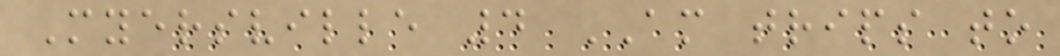Myersville 4 AM trips to
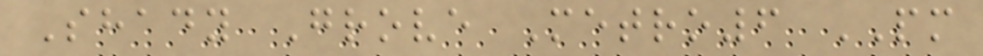Shady Grove Metro6 PM
